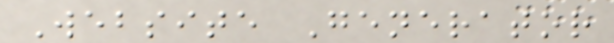Website Generator
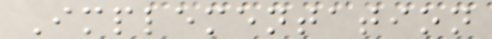Implementation
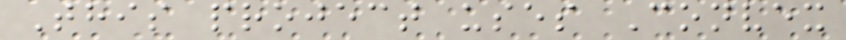This project uses Convex
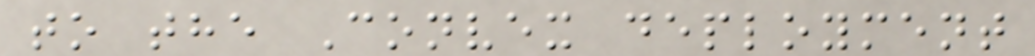to the Convex deployment
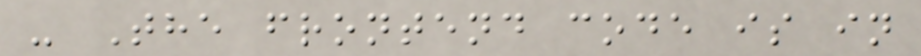- The frontend code is in
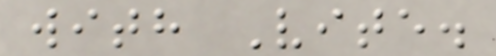with Vite.
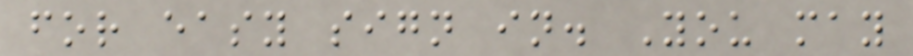for easy sign in. You may
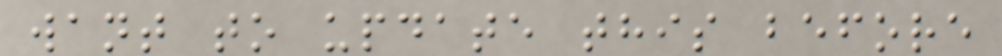want to update this before
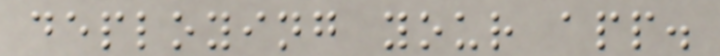deploying your app.
